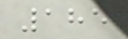185
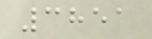3851
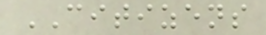CITIZENS
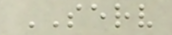SERV
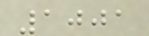1001
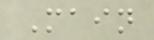Main
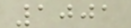1001
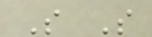S S
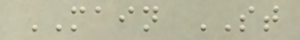MAIN ST
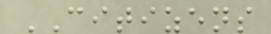CITIZENS
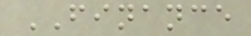FINANCE
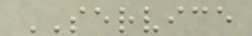SERVICE
